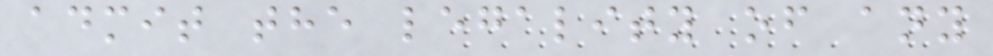admit the legality of any
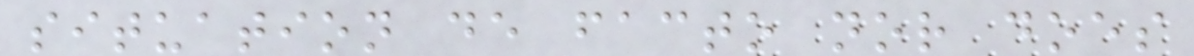situation de facto nor does
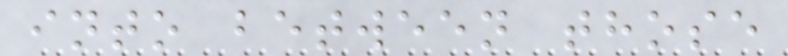into between those
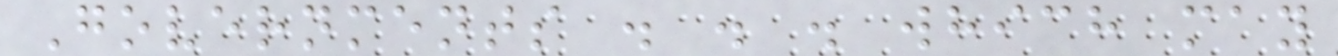Governments . . . which may
